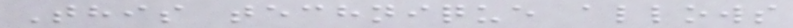This technique allows
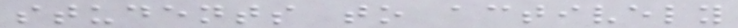students to actively
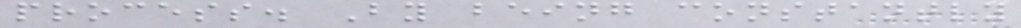process. By being constantly
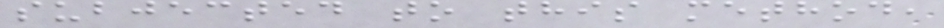subjected to this method,
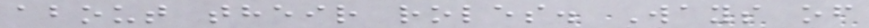about their roles. Ways of
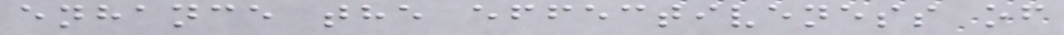enhance the effectiveness of
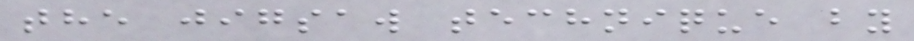the jigsaw technique by
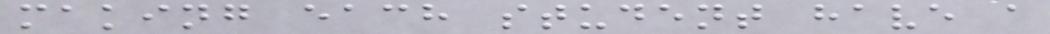making each student have a
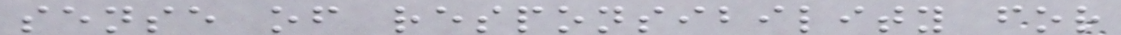sense of responsibility for
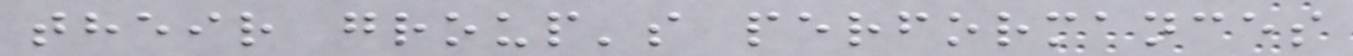their group's performances
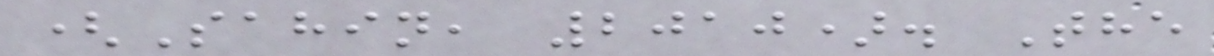(Sahin, 2010). The
